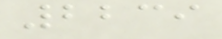2239
